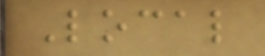Local
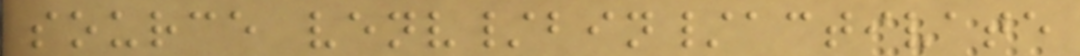source venv/bin/activate
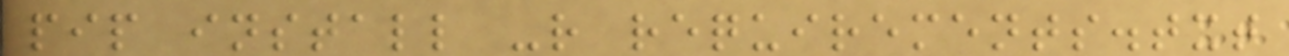pip install -r requirements.txt
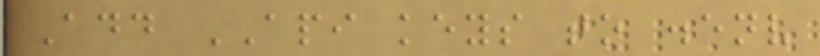Add API keys to .env
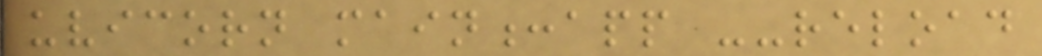uvicorn main:app --reload
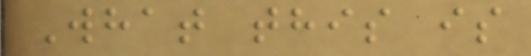What this is
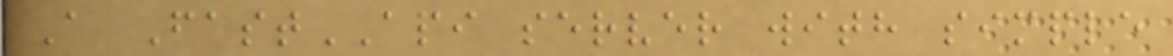A FastAPI server with simple
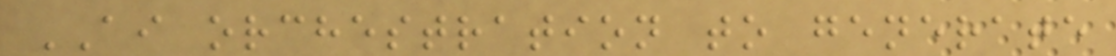AI orchestration to generate
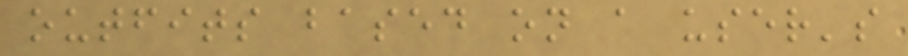outfits based on a user's
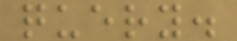query.
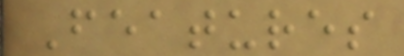Features
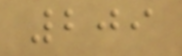209
